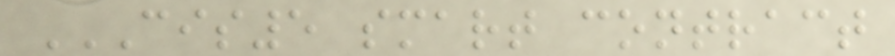CIS5 SMART CONTRACT
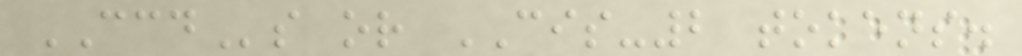CCDs or CIS-2 tokens.
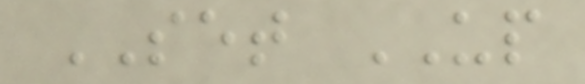SET UP
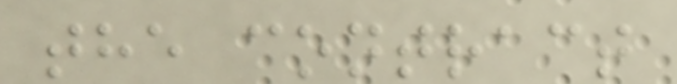the contract
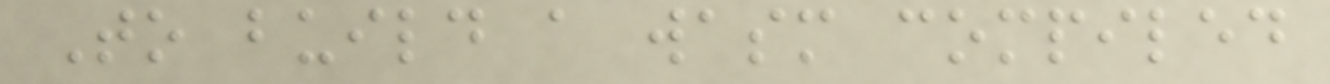To build a wasm compiled
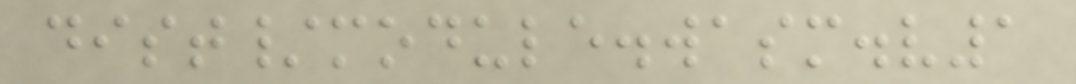dist/module.wasm.v1
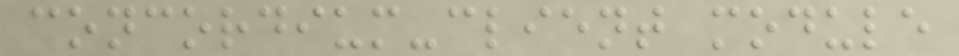concordium-client module
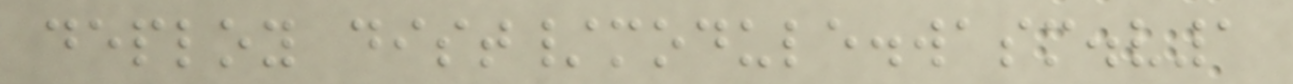deploy dist/module.wasm.v1
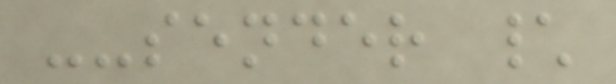--sender \
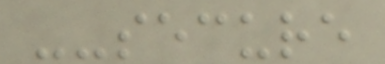--secure
